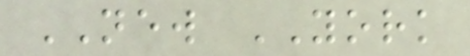NEW YORK
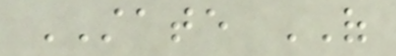STATE OF
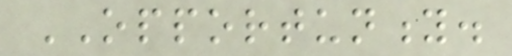OPPORTUNITY.
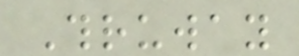Thruway
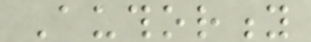Authority
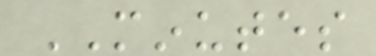MINUTES
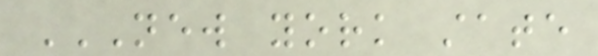NEW YORK STATE
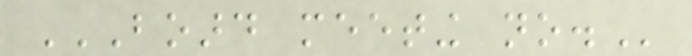BOARD MEETING NO.
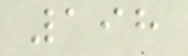198
